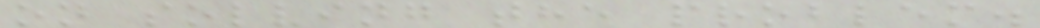on solving the problem.
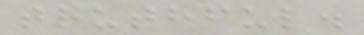truthful.
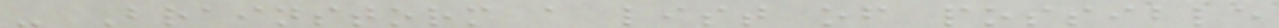- Brainstorm a list of possible
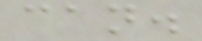can.
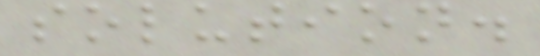solution.
